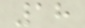18
